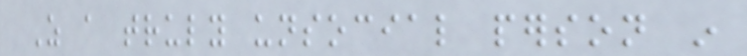As a truly unsocial person in
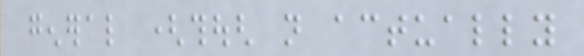general (though not actually
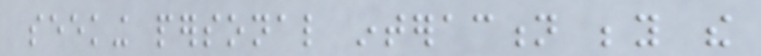seeking personal interaction beyond the
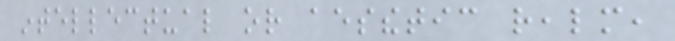intellectual or aesthetic realm,
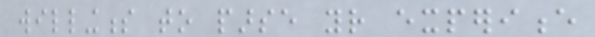willingness to parse your experience
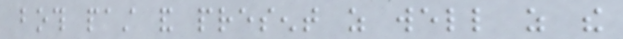both past and present as well as the
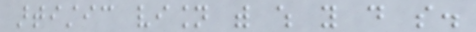artistic vision with which you do so.
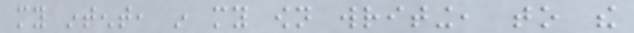my intent, in my own writing, to the
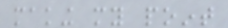making my point
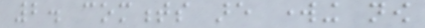2. comments are working now
